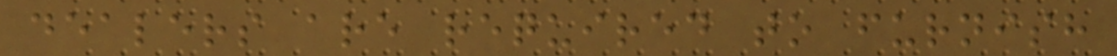dealers are required to furnish
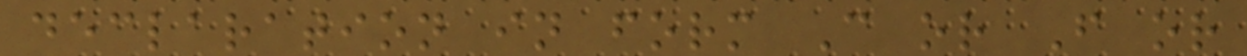declaration in form C or F or
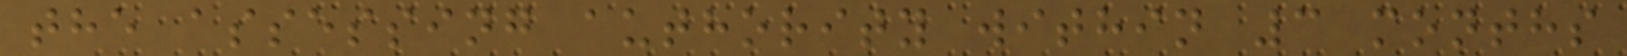the assessing authority within 3 months
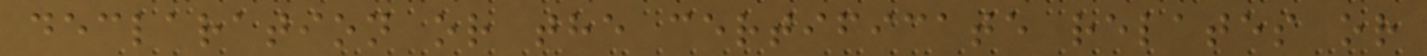declaration or the certificate relates or
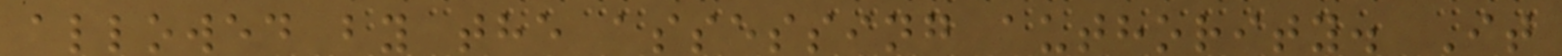allowed by the assessing authority. It
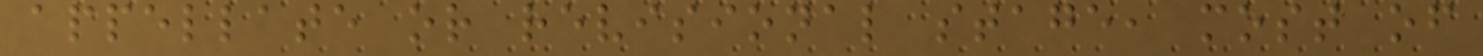appellate or revisional stage, most of
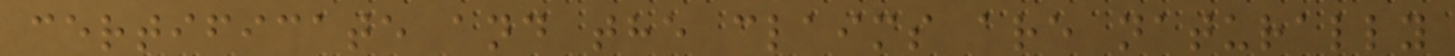certificate and the claims are naturally
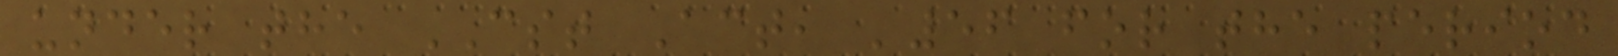under the CST Act, '56 for the period
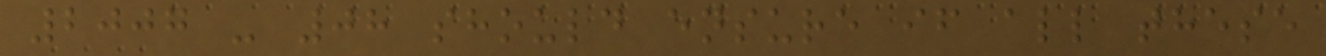2007 - 08 should ensure if all these
